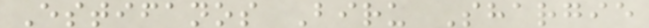Estifanos Biru Shargie
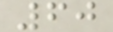60
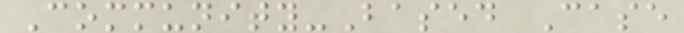Community-Based Case
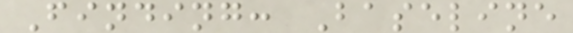Finding: Baseline
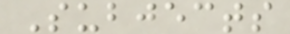Subjects
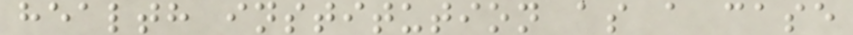health institution as a case
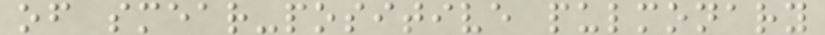of smear-positive pulmonary
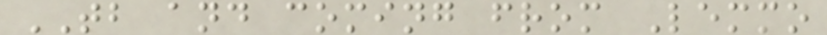TB and coming from Lemmo
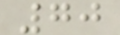70
